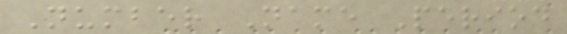Number Name Period
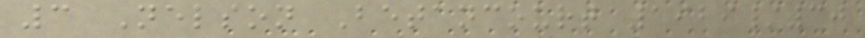3 Nelson Betancourt 1929/30
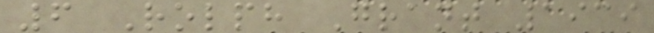6 Rolph Grant 1939
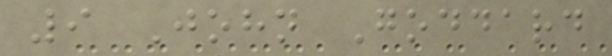9 John Goddard
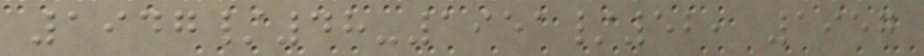1947/48-1951/52, 1957
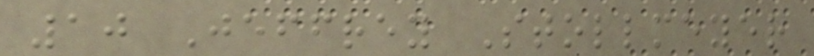10 Jeffrey Stollmeyer
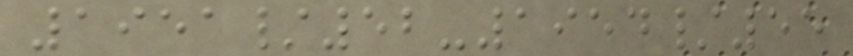1951/52-1954/55
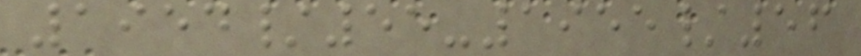1954/55-1955/56
